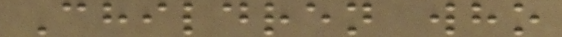Children who
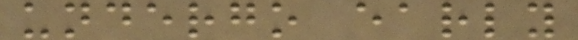undergo early
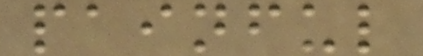painful
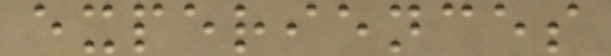experiences
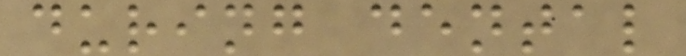during dental
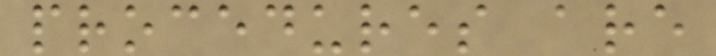procedures are
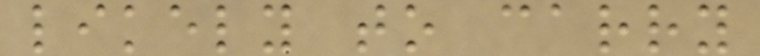likely to carry
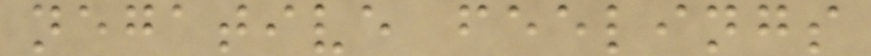negative feelings
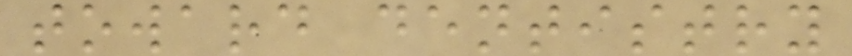toward dentistry
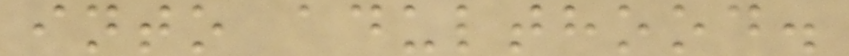into adulthood.
